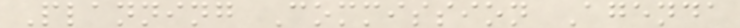Planning Commission Agenda
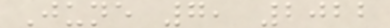June 7, 2022
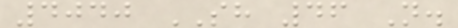4040 SH 46 N.
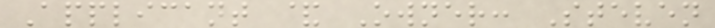Applicant & Owner: Steven
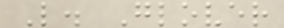L. Glover
